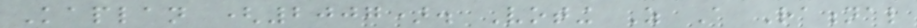Kaplan (2007). Voting As A Rational
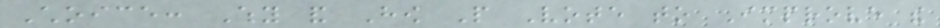Choice: Why and How People Vote to Improve the
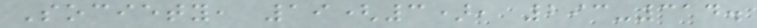Society, 19(3), 293-314.
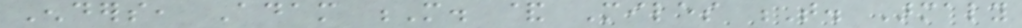Enders, Adam M. & Miles T. Armaly
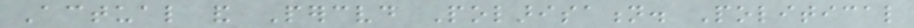Actual and Perceived Polarisation. Political
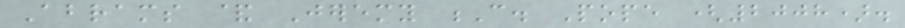Abrams & Jeremy C. Pope (2008).
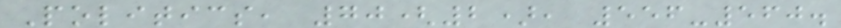Politics, 70(2), 556-560.
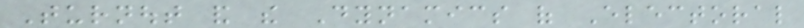Turnout and the Dynamics of Electoral
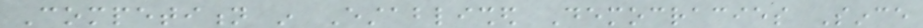Competition in Established Democracies Since
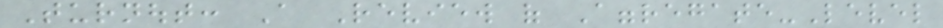Turnout: A Review of Aggregate-Level
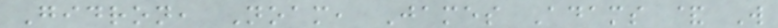Gidron, Noam, James Adams & Will
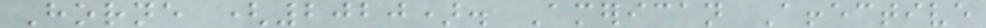Horne (2020). American Affective
